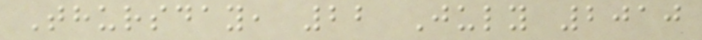Thursday, 22 July 2010
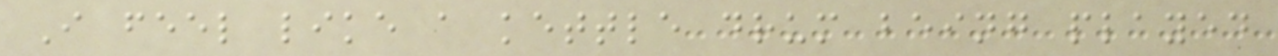I feel like a kettle drum being played
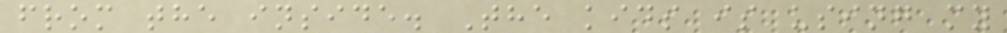from the inside. The kids is using my
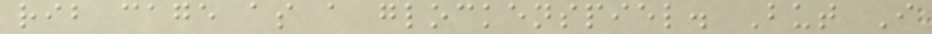rib cage as a glockenspiel. But I
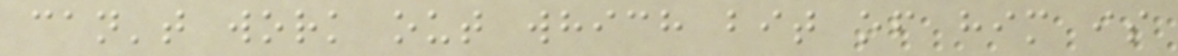can't work out which bit of him is
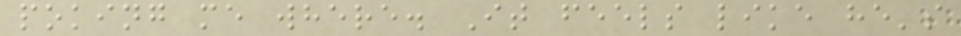poking me where. It feels like he's
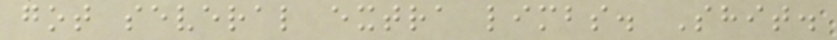got several extra limbs. Shit.
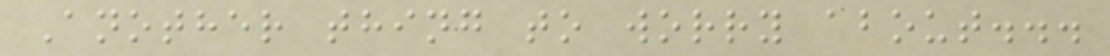Another thing to worry about...
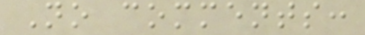No comments:
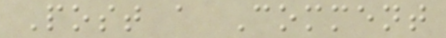Post a Comment
